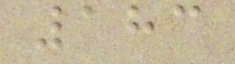183
